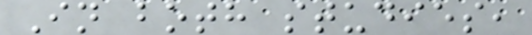In both studies,
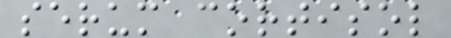serum cortisol
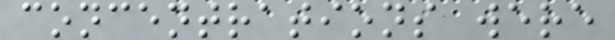concentrations were
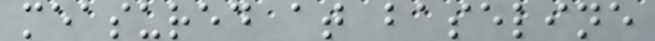measured at baseline
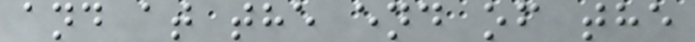and at the end of the
